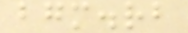bgm.rb
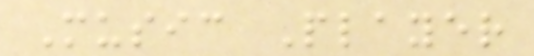Music Player
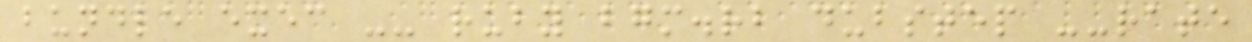bundle exec -- ruby bgm.rb dubstep --rate
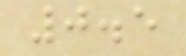0.5
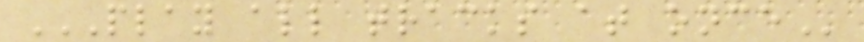PLAY ALL TRACKS AT ONCE
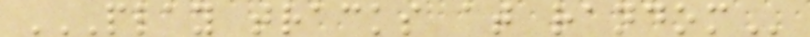PLAY TRACKS AT RANDOM
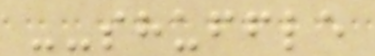--shuffle
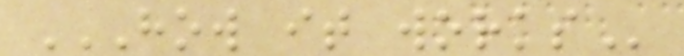HOW IT WORKS
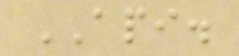API.
